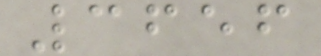3656
